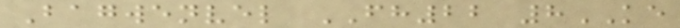Bagwenvel FH22 8KE
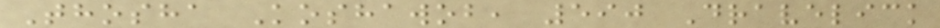Thosha Koshawob, 590 Dravelick
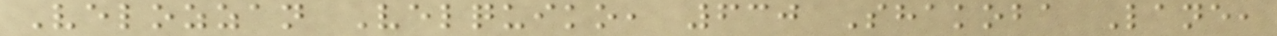Velozzan Velquiko, 630 Shakoba Lane,
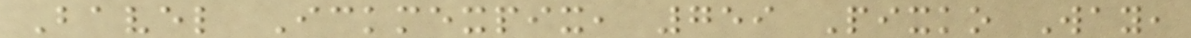Bavel Ickmexpix, 759 Pixko Way,
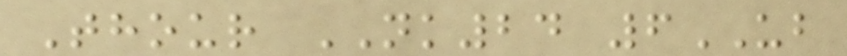Thour NK24 6UB
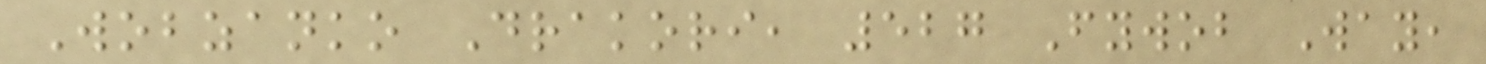Wobzanko Drakori, 527 Fywob Way,
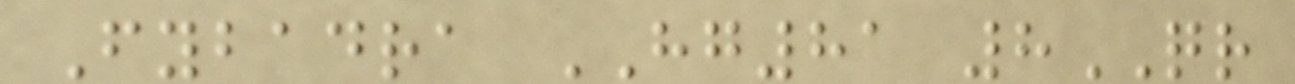Fybadra HG81 8QR
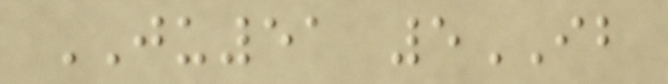JU51 5IB
